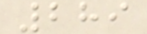289
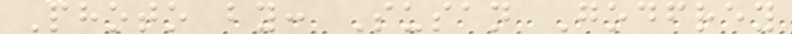Photo by: Susan Godfrey
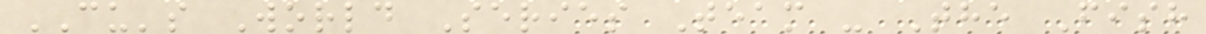CU's World Series Team - The Fish
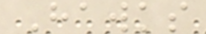Hawks
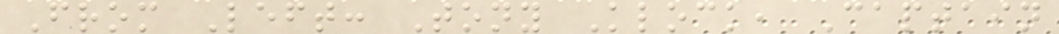From Left: Tony Klock, Captain
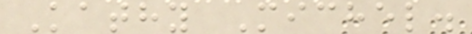Kathy Michel.
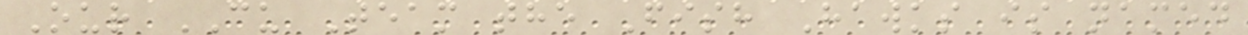Our CU Team the Fish Hawks is named
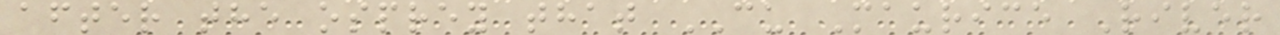after the osprey that CU Maurice River
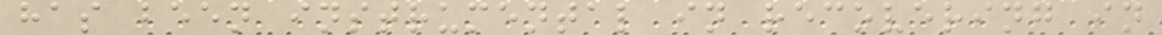has been instrumental in recovering in
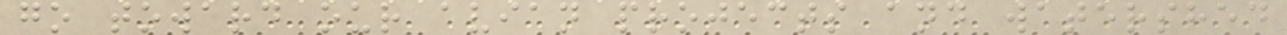go toward our avian projects and watershed
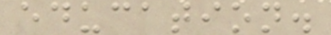education.
